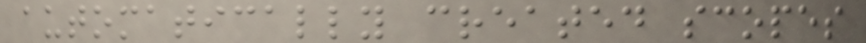automatically created scopes
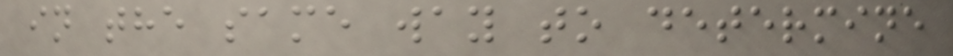in the same way to determine
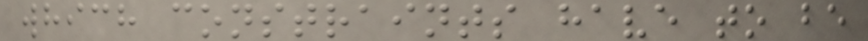which constraints have to be
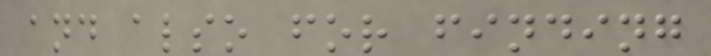and also for finding
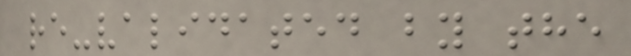re-validated by the
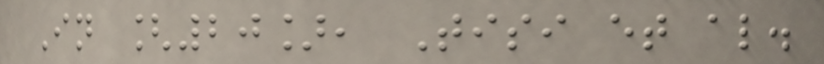In [20], Tisi et al.
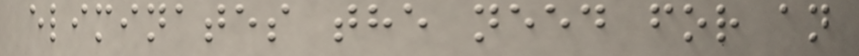eliminates the need for an
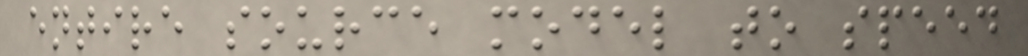entire source model to speed
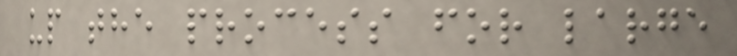up the process for large
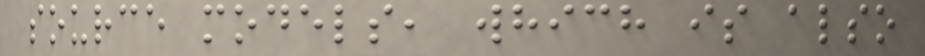source models, which is also
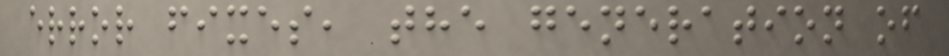error fixes, the generation of
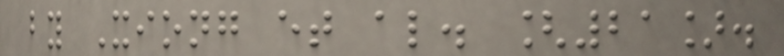by Xiong et al. [21].
